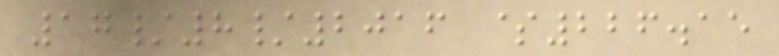17/8/2016 $226.15
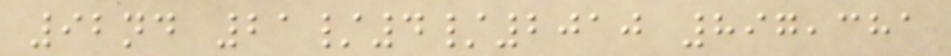92nd 21/4/2010 897,381
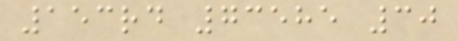153rd 73585 30
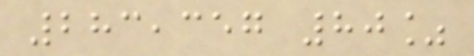283,357 80%
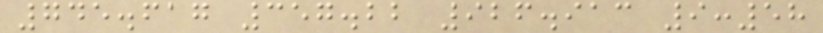745.617 357.22 926.913 9:58
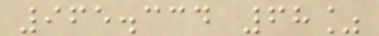965.334 68%
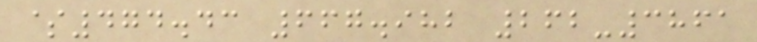$474.43 667.982 262-3861
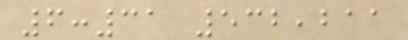6:31 532,211
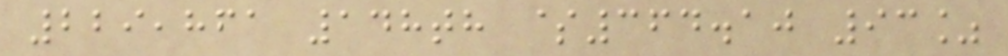229,861 148th $364.10 93%
